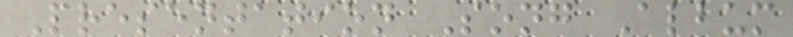Presentation Song Album
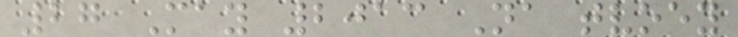27 May 2013 Na tvoey
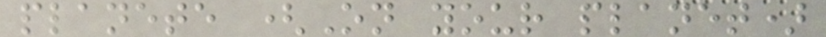planete (On your planet)
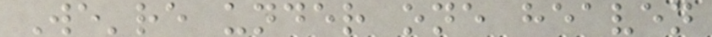We're under one heaven
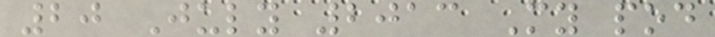20 July 2013 My pod
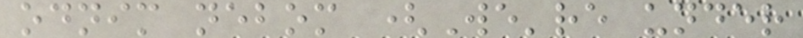odnim nebom (We're under
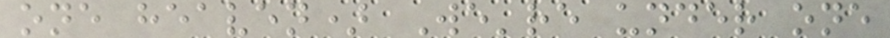one heaven) We're under one
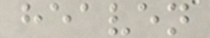heaven
